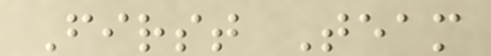First Team
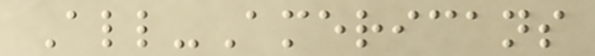All-Americans
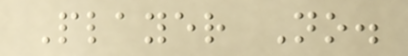Player No.
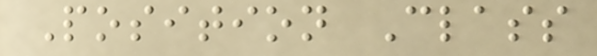Position Class
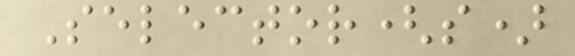Selector(s)
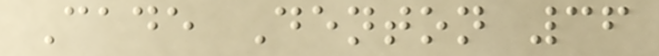Cade Denton 36
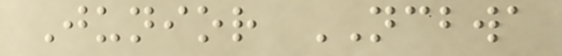Junior NCBWA
